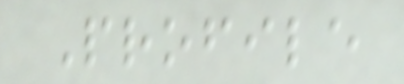Profile
